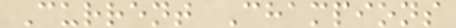Current Champions
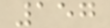157
